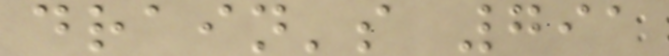drain's 791
